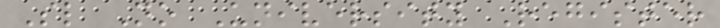Sl No University Register
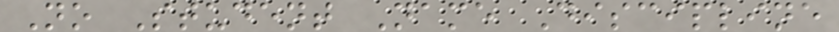No Student Name Discipline
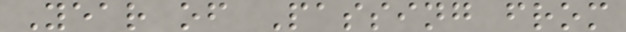Year of Passing from
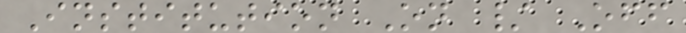Institution On / Off
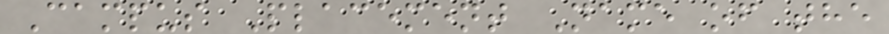Campus Placement Name of the
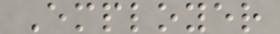Employer
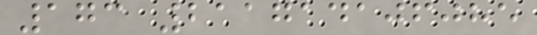173 211714106085
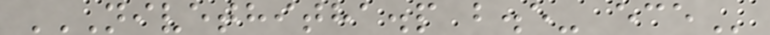NIVETHITHA.P B.E- ECE
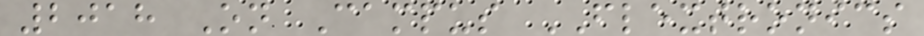2018 On Campus FLEXTRONICS
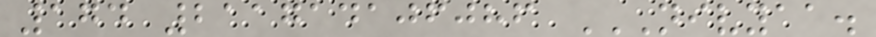174 211714106086 NIVYAA.
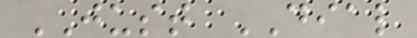JUST DIAL
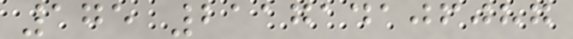175 211714106087
